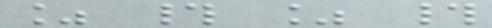% # % #
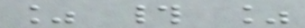% # %
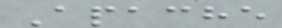Apache
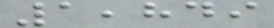1,849
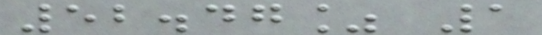52.47% 1
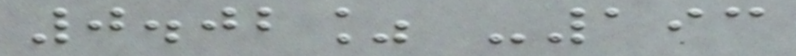0.02% -193
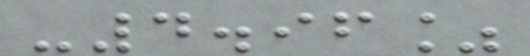-4.96%
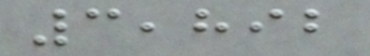3,892
